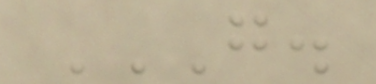G.
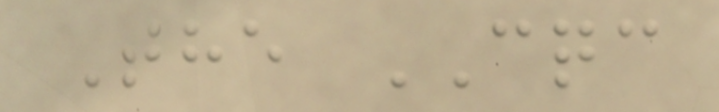The CQC
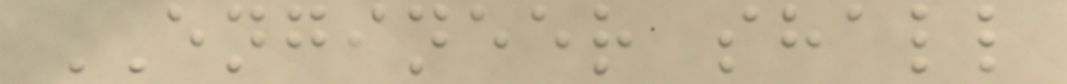ENGINEER shall
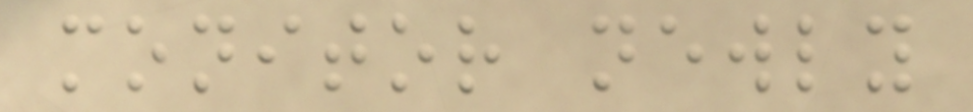monitor newly
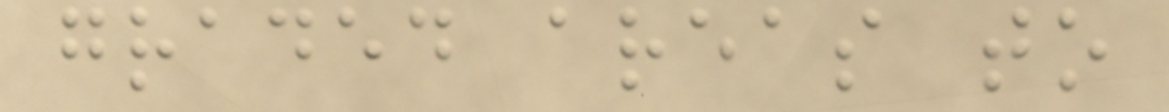graded areas to
